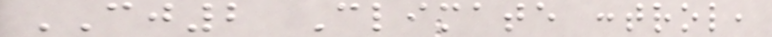CJ2 Climate control,
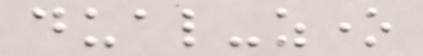dual-zone
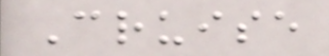Cruise
